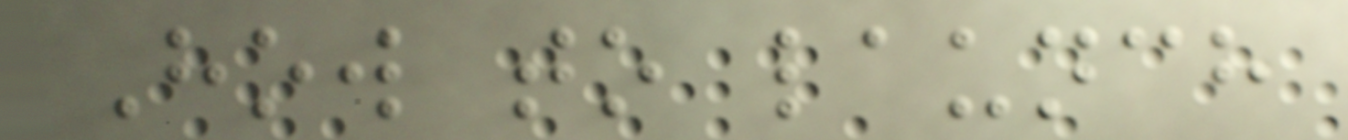How to launch
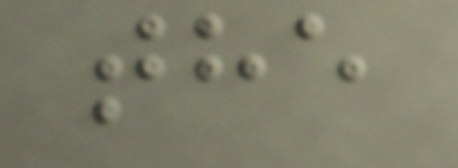the
